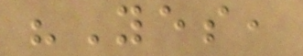"Yes,
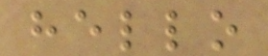hello
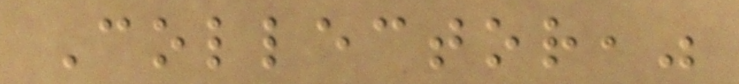Collector,"
